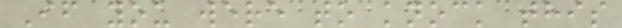If you were to knock this
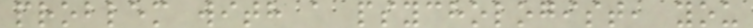problem with a psychologist, you
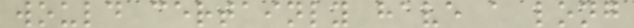would certainly have a long
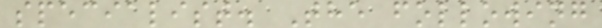specialist. The following
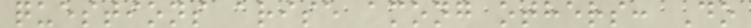questions arise among others: Do
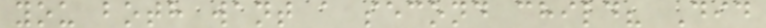you both want a second child? Did
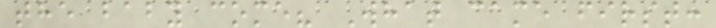the baby come? What came first:
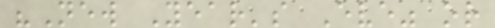"New Year's Eve" or
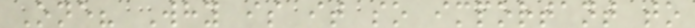One? Why is it so important to
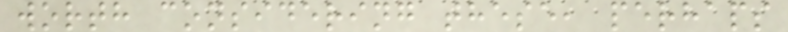worth considering these, perhaps
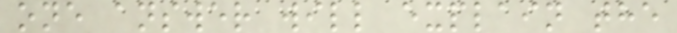one answer will explain the
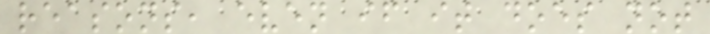reasons, even if it does not
